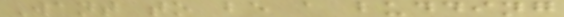Want to be a budding
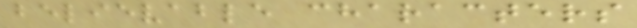believable characters
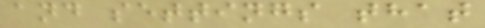and settings that
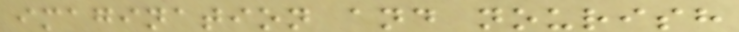imagination and nourish
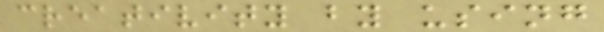creativity by using
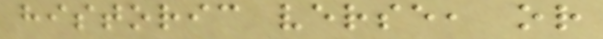historic verse, or
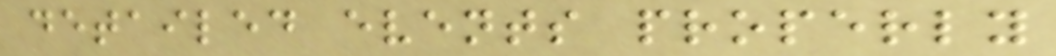detailed events properly
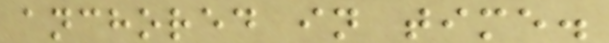anchored in time.
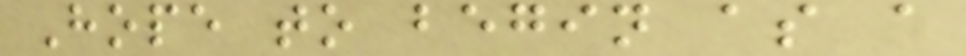Hope to begin as a
